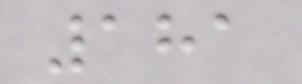181
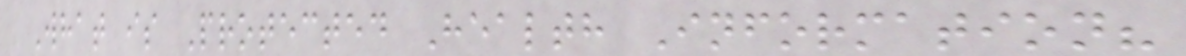What is Protected Health Information?
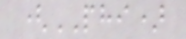(PHI)
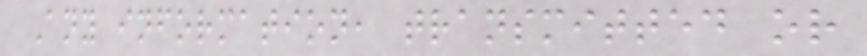Any information, transmitted or
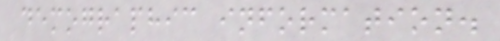demographic information.
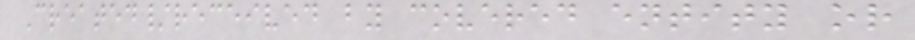Created/received by covered entity or
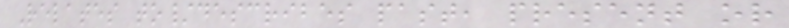Relates to/describes past, present or
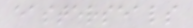easterseals
